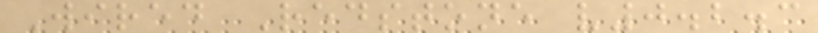Wired Redstone v0.2.3
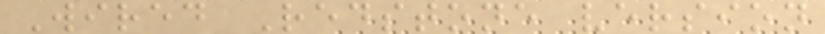Wired Redstone version
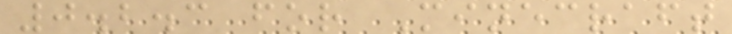0.2.3 for Minecraft
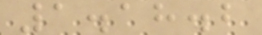1.18.2
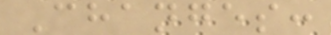Changes:
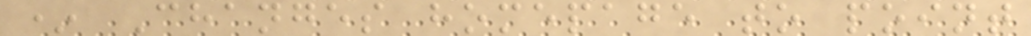* Changes homepage to point
